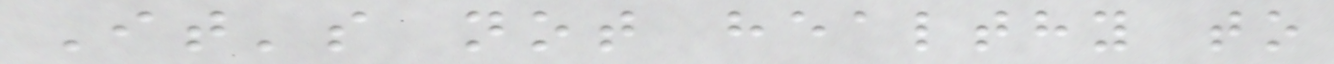It's not healthy to
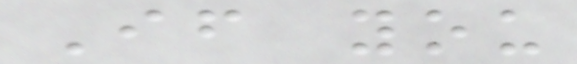If you
